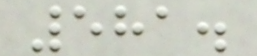581.
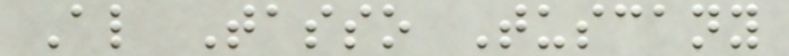Al Tasso Tuscany
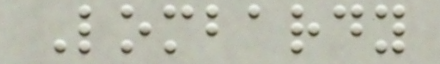Lombardy
